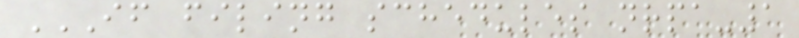IF FILING SCHEDULES NRPA-1
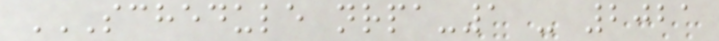SCHEDULE NRPA-1 - 2021
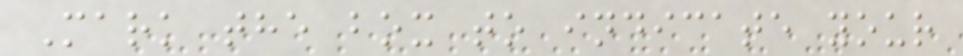Mark the box to indicate your
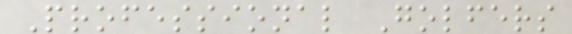Professional Golfers
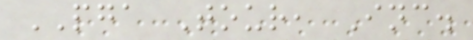PGA Tour, Inc.
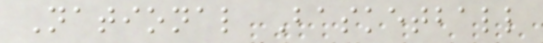National Basketball
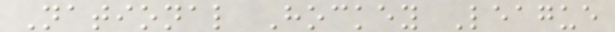National Hockey League
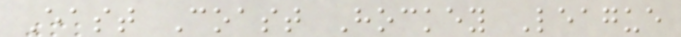East Coast Hockey League
